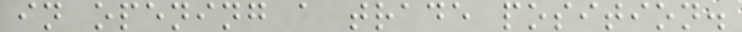in opening a trade position.
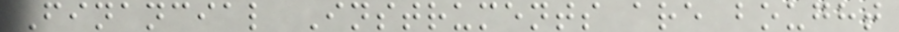Financial Instruments are bought
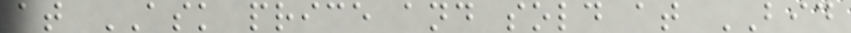at ASK price and sold at BID
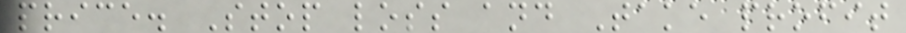price. Stop loss and Take profit
